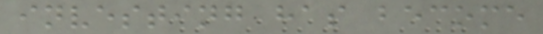investing has become
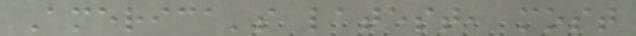America's latest, most
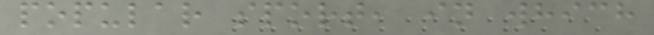popular sport, in which
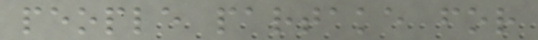people partake for
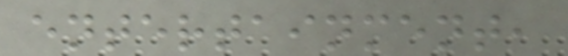entertainment,
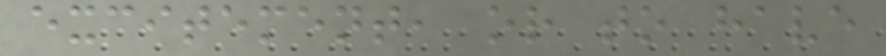excitement, or to have
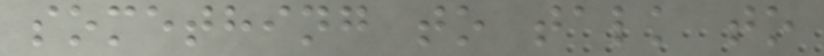something to talk to
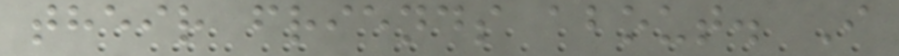their friends about. I
